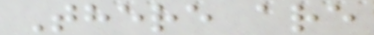There are
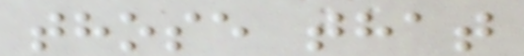those that
